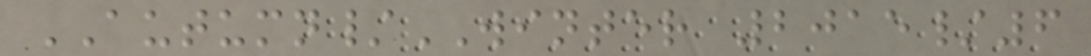AUTUMN/WINTER 2015/6
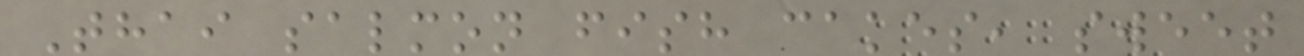Thai salmon fish cakes, sweet
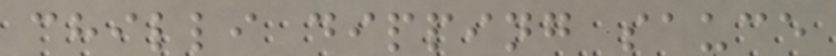chilli dipping sauce
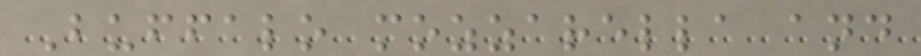Buffalo mozzarella and
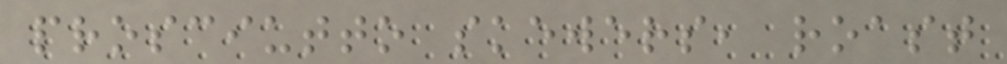prosciutto skewers, roast
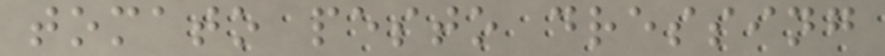tomato pesto dressing
